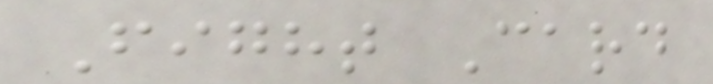Fight Card
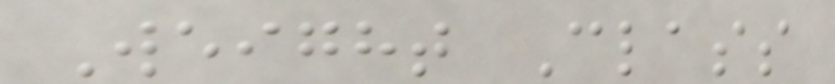Weight Class
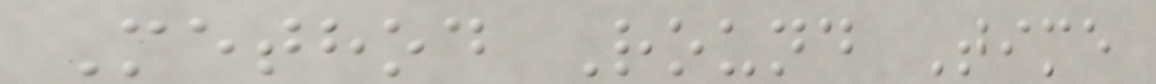Method Round Time
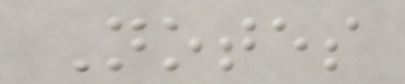Notes
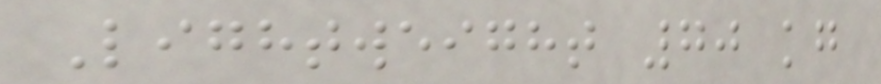Lightweight 70 kg
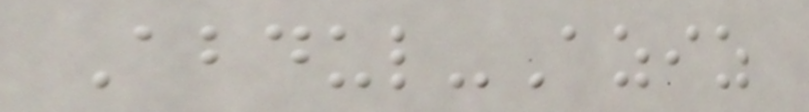Abdul-Aziz
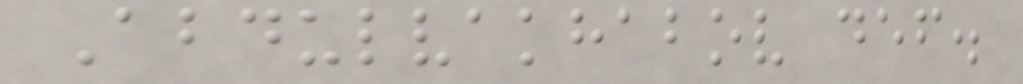Abdulvakhabov def.
